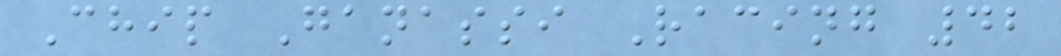Chip Ganassi Racing 42
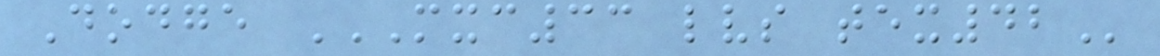Dodge MXC33 LVS TEX42
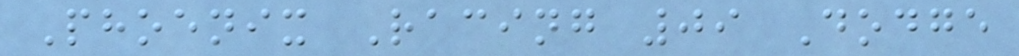Phoenix Racing 09 Dodge
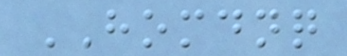HOMDNQ
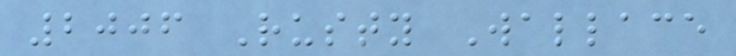2006 Rusty Wallace
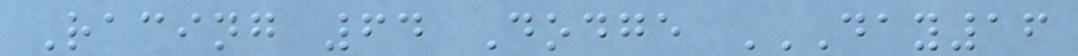Racing 64 Dodge DAY16
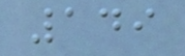149
